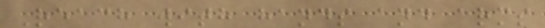Reach with hands and arms
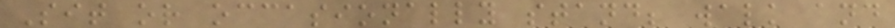Sit or occasionally stand; walk and
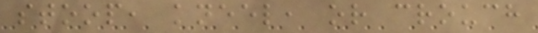stoop, kneel, or crouch
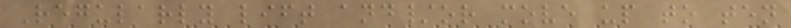Regularly lift and/or move up to ten
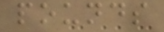pounds
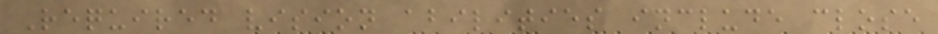Required vision abilities include close
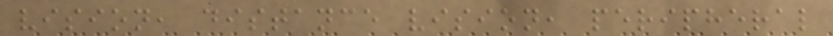vision, distance vision, peripheral
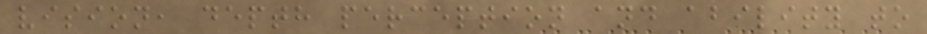vision, depth perception and ability to
